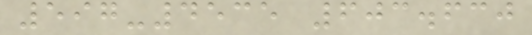597-4535 603.630
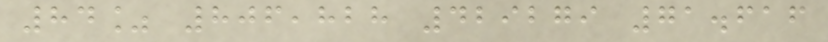84% 806,828 429279 71.616
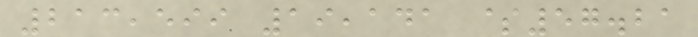213,599 19,141 $57.21
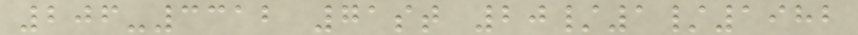206-3312 71st 20/1/1982
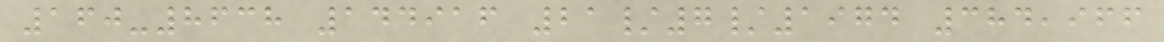160-8638 144916 21/7/1974 384,966
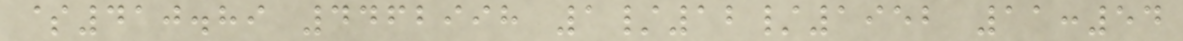$410.89 4462998 1/12/1952 11:54
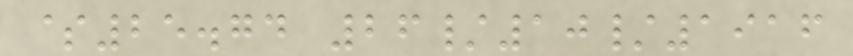$25.74 26/10/1916
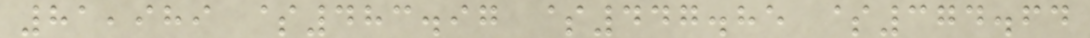81,989 $483.97 $447.85 $374.64
